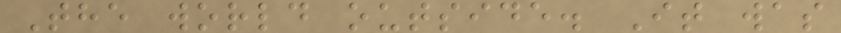The world outside. It was
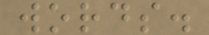words.
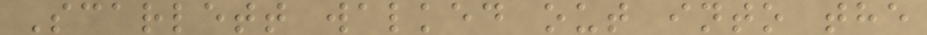Scarlett walked out into the
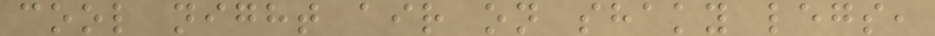cool night air on shaky legs,
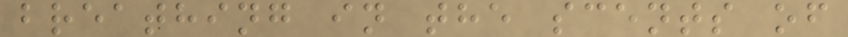breathing in the scents of
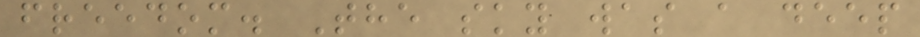freedom. The sky was a deep
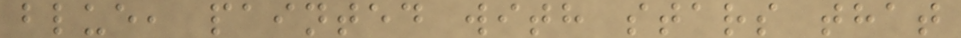blue, painted with stars that
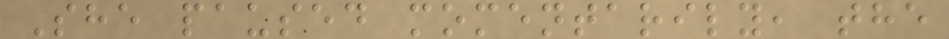She paused momentarily, the
